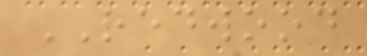REDWOOD
